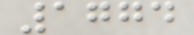1774
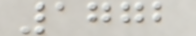1772
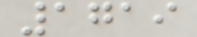1719
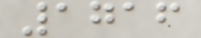1716
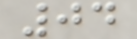04
